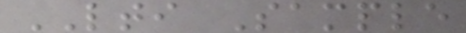LTI Sample
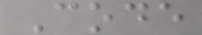Code
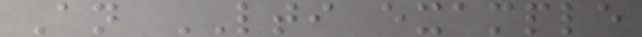An LTI example
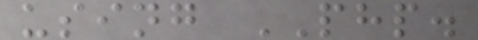using PHP.
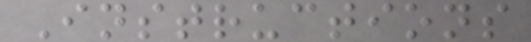Instructions
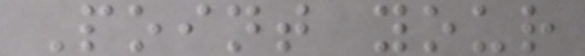Point your
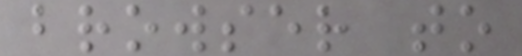browser to
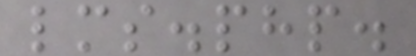lms.php.
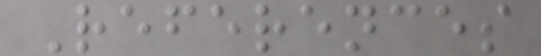References
